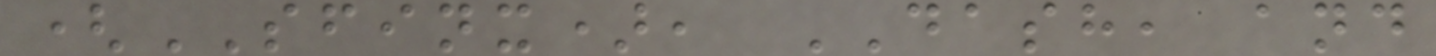(SFINX), DASH, and
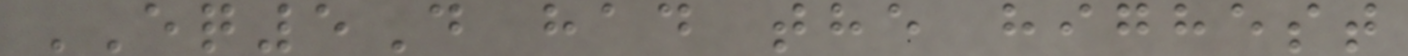EQ5D had the highest
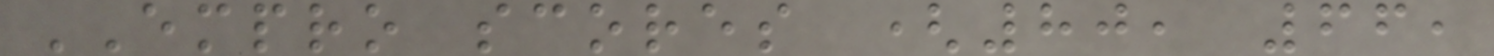EMPRO scores (80, 66,
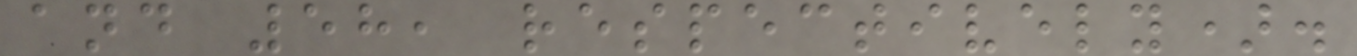and 58, respectively).
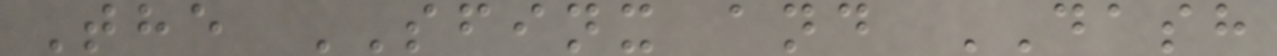The SFINX and DASH
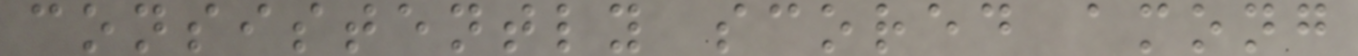consistently scored among
